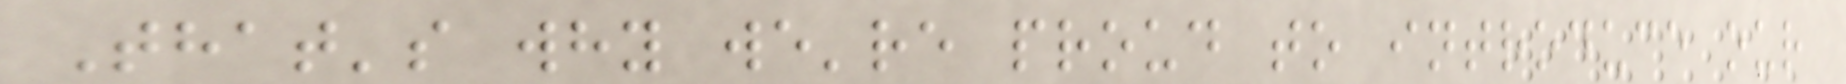That's why we're proud to introduce our
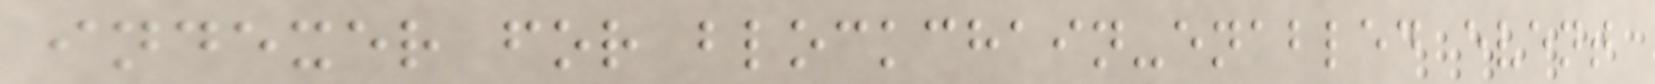indexer for blockchain-enabled event
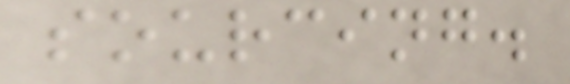sourcing.
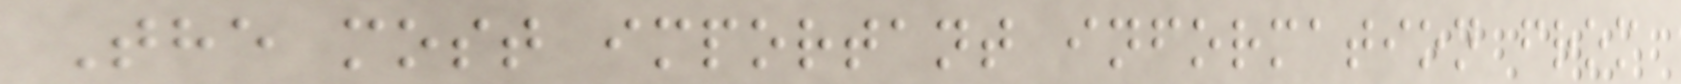The most important information from
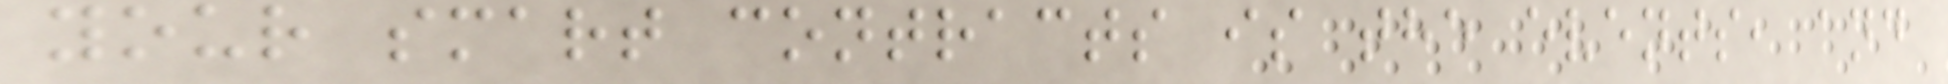your smart contracts is the events, and
